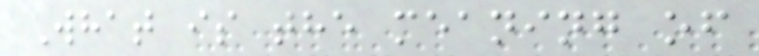What is the meaning of
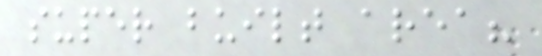super built area?
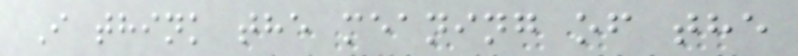I think the meaning of the
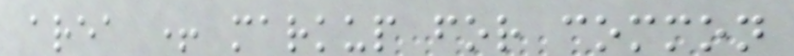area + markup for common
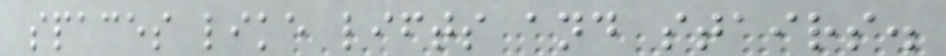spaces like lifts and stairs.
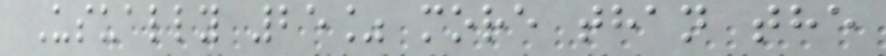Usually 25% more than the
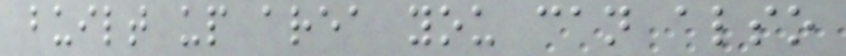built up area you can also
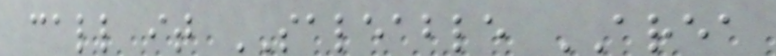call it SALEABLE AREA
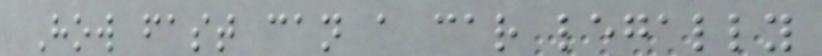How fast can a car legally
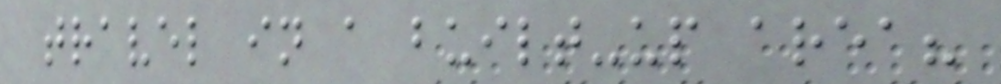travel in a built-up area?
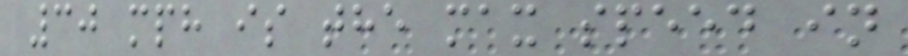30 mph is the max speed in
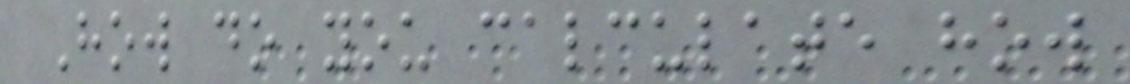How do you calculate how
